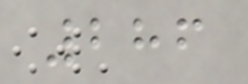286
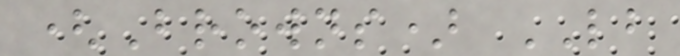(Browns) LB
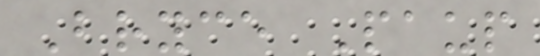Bryce Paup
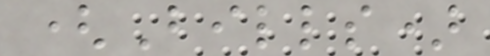(Bills)
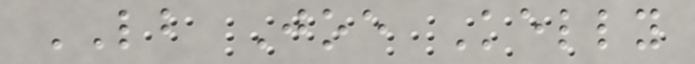LB Joe Kelly
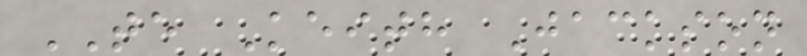TE Keith Jackson
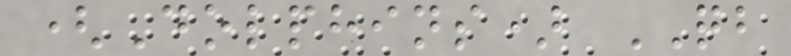(Dolphins) QB
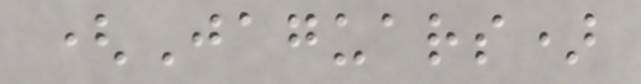(Jaguars)
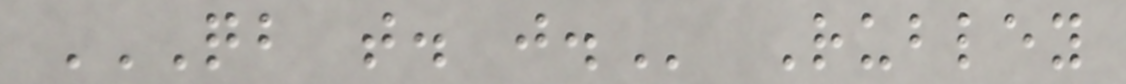QB T. J. Rubley
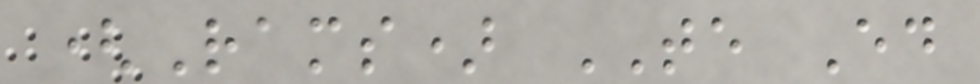(Rams) TE Ed
